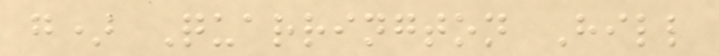g) Quarrington Hill
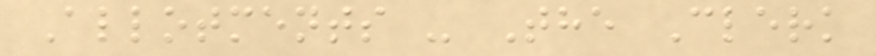Allotments - The Clerk
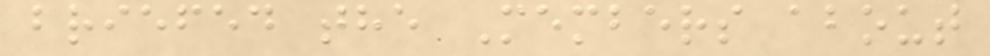briefed the Members about
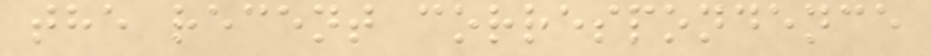the recent correspondence
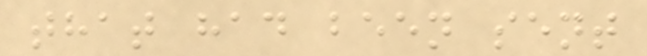that had been sent
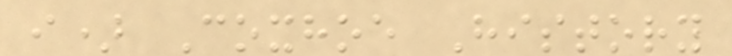i) Coxhoe History
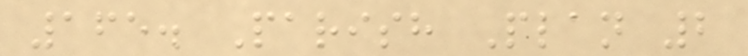165. Parish Plan 2
